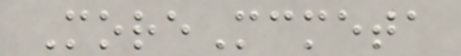MoreMcmeta
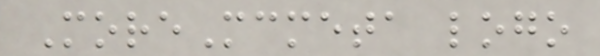MoreMcmeta logo
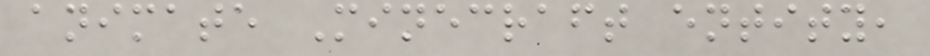animate Minecraft entity,
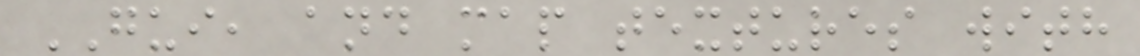GUI, and map textures with
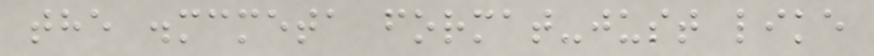the .mcmeta format-just like
